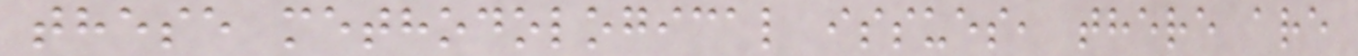these methodological issues, there are
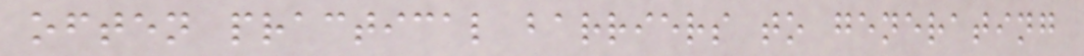often practical barriers to generating
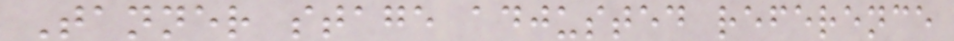Tanner stage adjusted reference
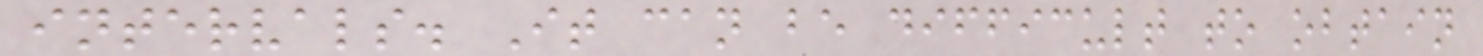intervals. It can be difficult to obtain
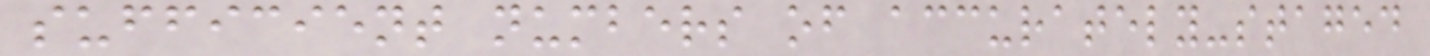sufficient numbers of accurately-staged
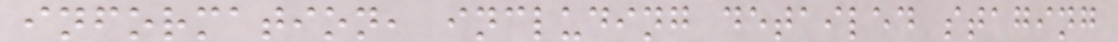information, including detailed staging
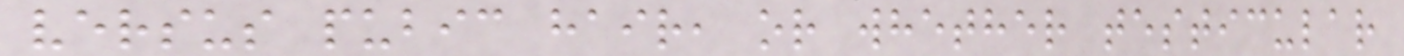versus pubic hair, or whether testicular
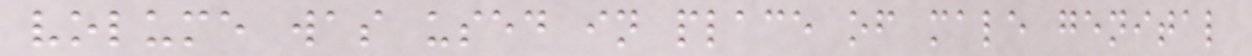volume was used in place of male genital
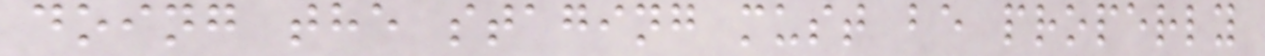doing the staging must be properly
